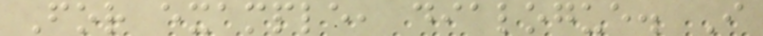For example, dialogue. I
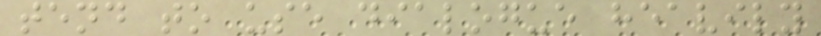tend to use dialogue heavily
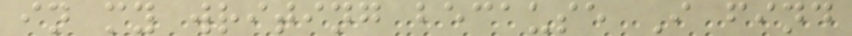in my writing because I find
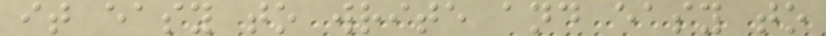it easy to write and easy to
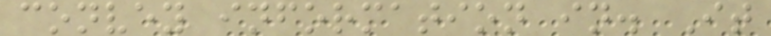convey information in. It
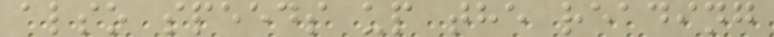also speeds up the reading
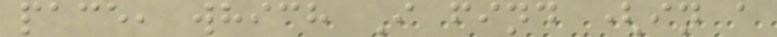pace, which I find (in a
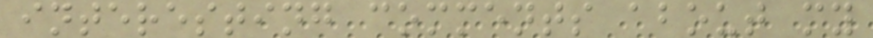interesting comments about my
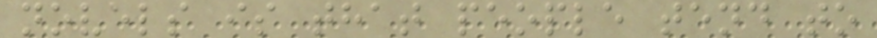novels is that people tend to
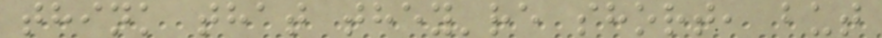think that they're short, but
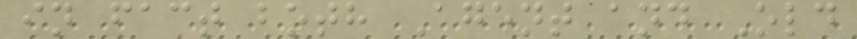in fact both Agent and Old
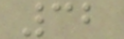32
